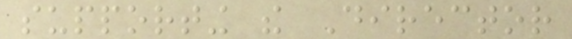supporting the Director
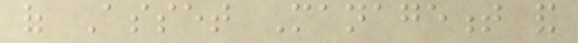of Asset Management and
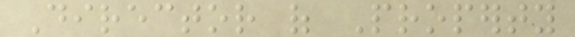Director of Property
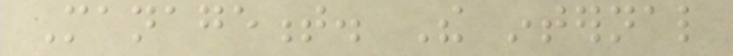Management. The internal
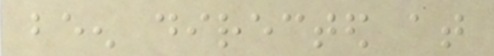been directed at
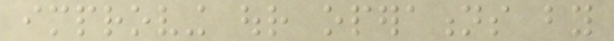improving our operations by
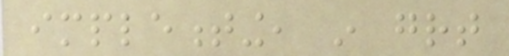implementing, in great
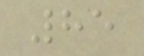85
